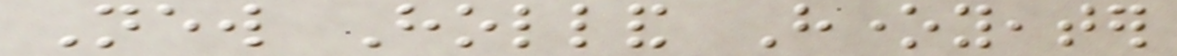New Holland Honeyeater
